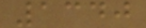1340
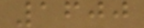1600
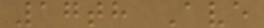17th Ave
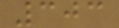303
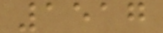1517
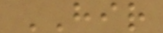HIR
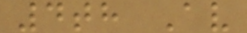4th Av
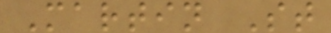Martin St
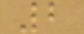2
